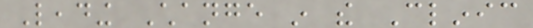Leading Change in the Clinic
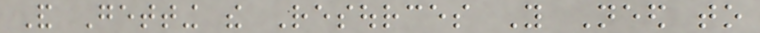And Getting the Resources You Need to
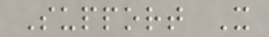Support It
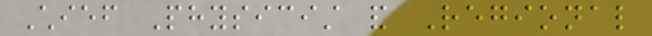Chief Physicist and Regional
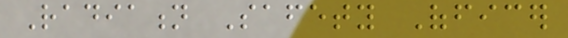Radiation Safety Officer
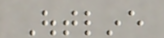Outline
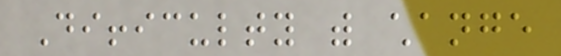Difficulty with change
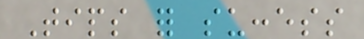Tips for success
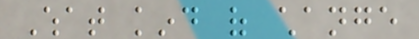What kind of change
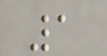1
